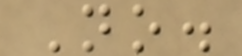No.
